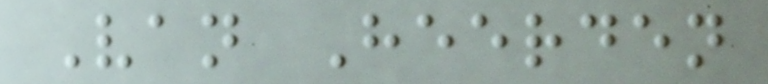Van Heerden
